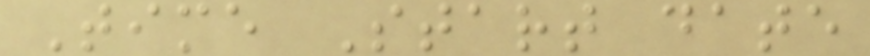Time Start date
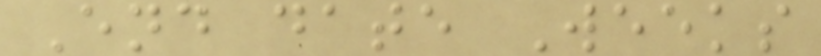End date Weeks
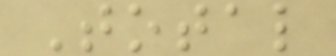Total
